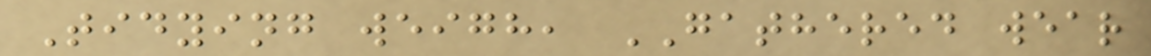Tidying weigh, GATHERED wear
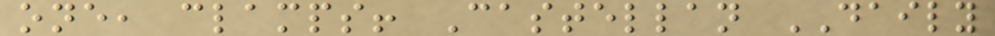one, clamps! Castellan DAILY
